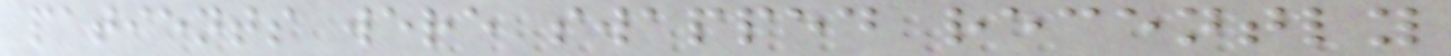patients were swapped recently
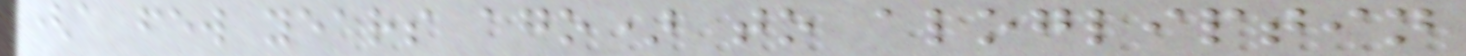(a few years ago) to alogliptin
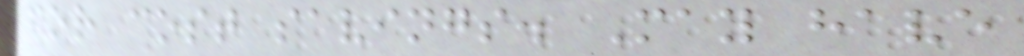for cost savings. May have
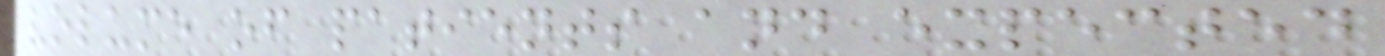volume of patients and expected
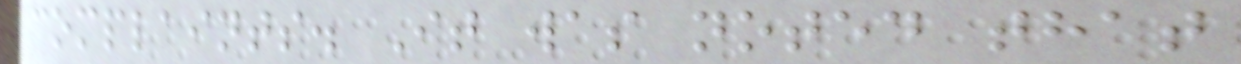complaints. It was noted that
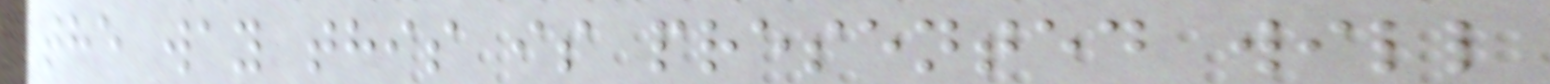the way this is presented will
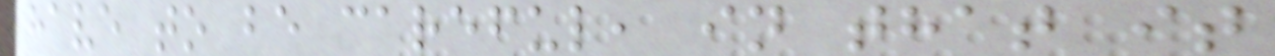have to be careful, in that it
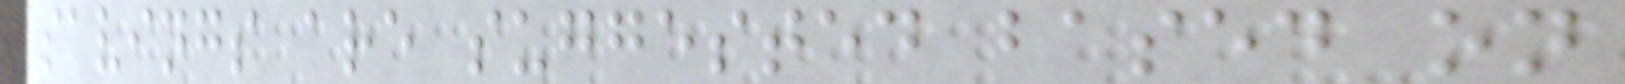savings are suggested based on
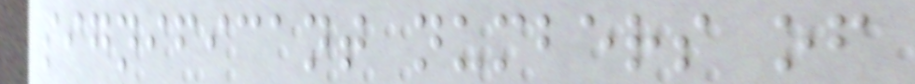significant numbers of
